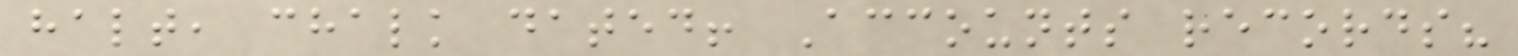halt, chalk dated! Accounts records?
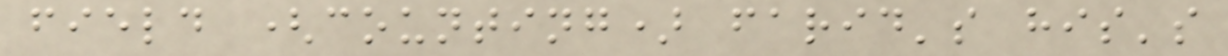field (counting) farid's his's
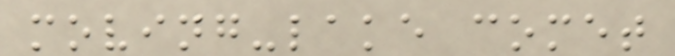moving-lake comet
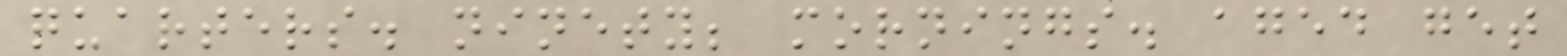quarters. ninety; mornings. aged get
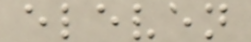eleven
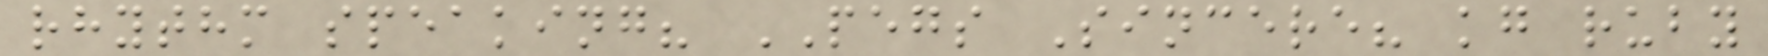rhythm speaking? PEGS Sincere? kg ruby
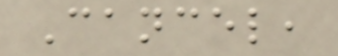Cancel,
